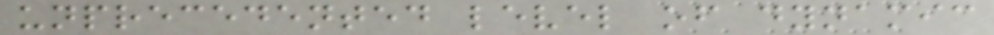unprecedented level of dynamic
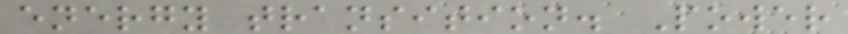energy transition. Power
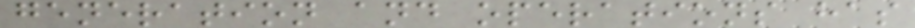generation and operations has
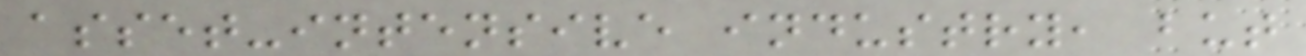asset-intensive industry, but
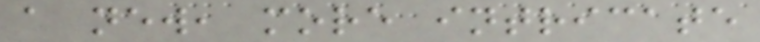a new, more intricate
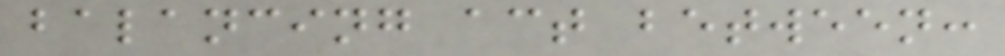balancing act between:
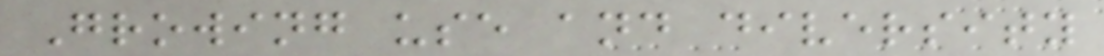Growing use and diversity
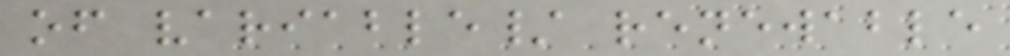of variable/ renewable
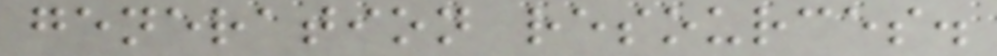generation resources.
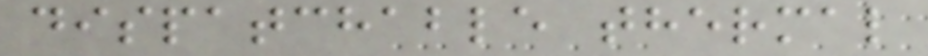dispatchable thermal
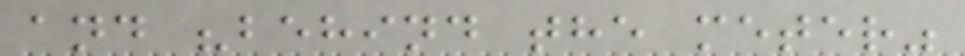and "behind the meter"
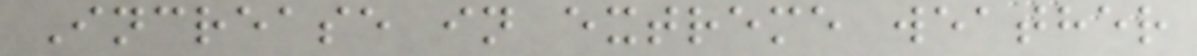Increase in extreme weather
